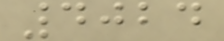4024
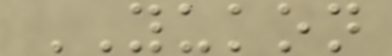YUKON
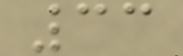33
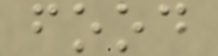food
